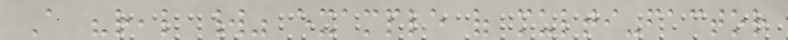A "real world" example of multi-factor
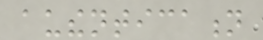authentication
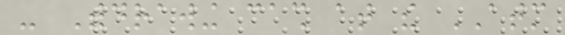- Withdrawing cash at the ATM
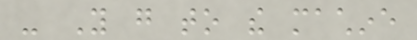- You go to the machine
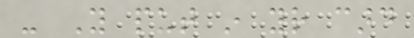- You put in your card
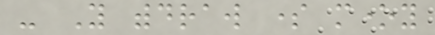- You withdraw some money
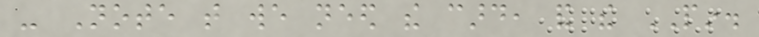- Note that we need the card, and the PIN.
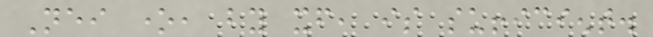Neither one, by itself, is sufficient.
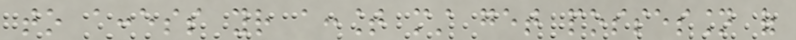to access your account must get possession of
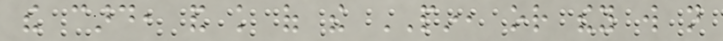the card, and knowledge of the PIN, or they will not
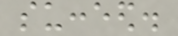succeed.
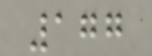177
